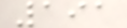191
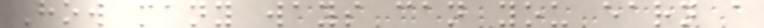How many ways can you earn a
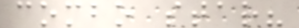combo star?
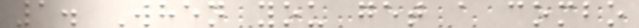1. When you get a combo
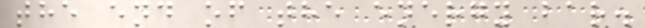the end of the energy bar.
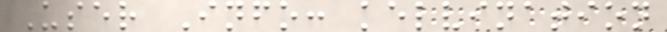User Info: kelvination
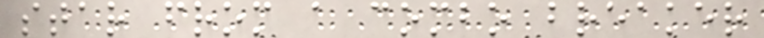star from a combo breaker
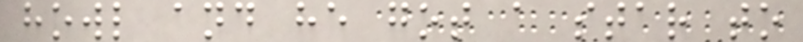howl and he got a star to
